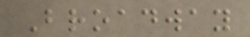Broadway
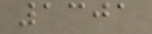1301
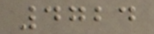4724
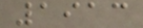1913
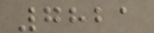7821
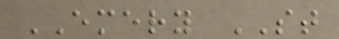EMERY ST
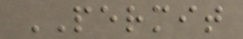PERMIT
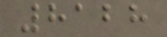8128
